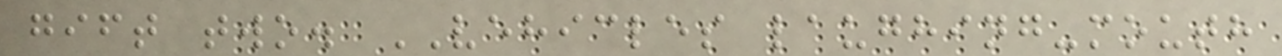gift two. VEHICLES laughing-mouth
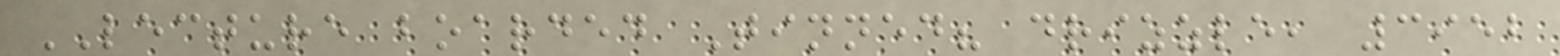LECTURE boarded Tinned? drizzle, 3952
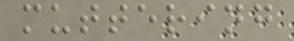muttering
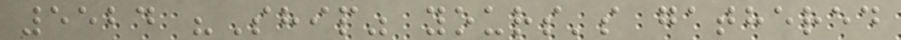5524 "Ship" yours's gathered
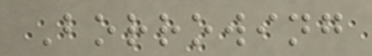Borrowing
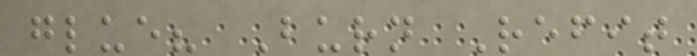glue? Burn Refit
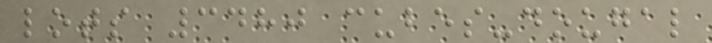lots 3480 cubes-dougal
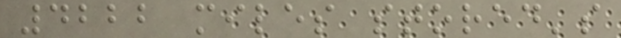4222 miles stored's
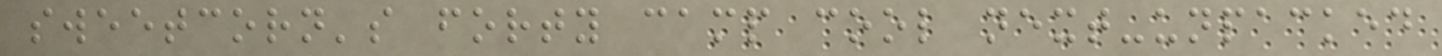sweetcorn's forty camp cool next-unpacked
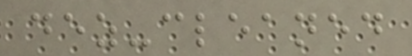dez-cleaned
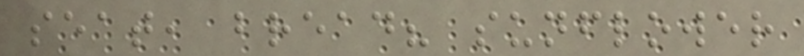seat, bread? sunflower
